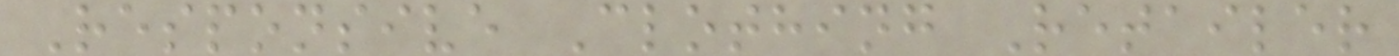Responsive Clothing Retailer
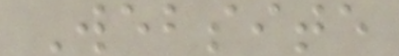Website
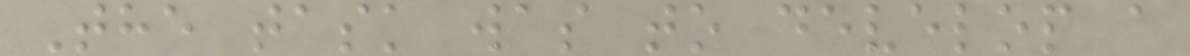The task was to develop a
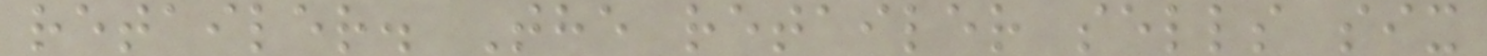retailer. The retailer sells six
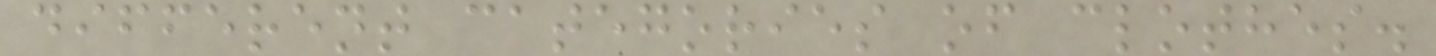different categories of clothes.
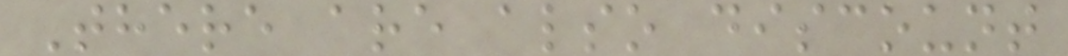There are also discount
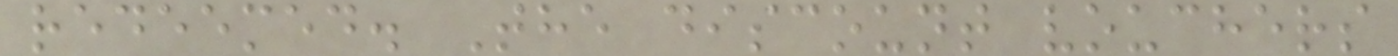redeemed. The discount vouchers
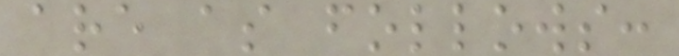are as follows:
